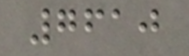7610
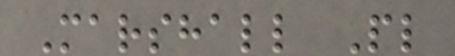Marshall Pl
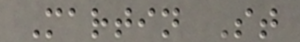Martin St
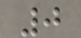0
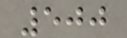500
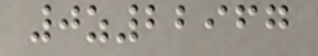0z22967
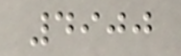4900
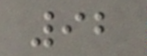92
